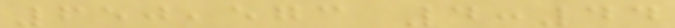650,573 4:44
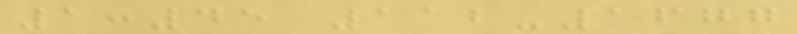1:45 112-1677
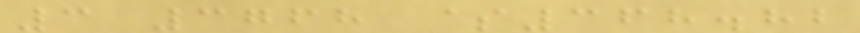3 3768 $368.82
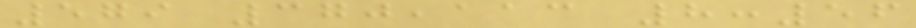579 370,113 8:56
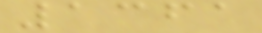1361
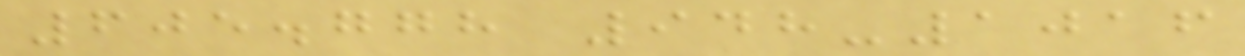605.778 948-1016
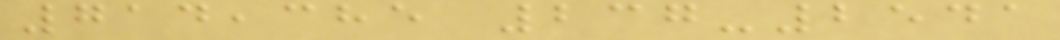714,385 237-2541
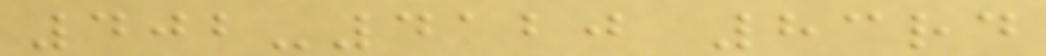402-4120 83rd
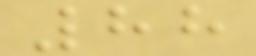88
